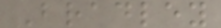Bradley
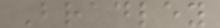Bradley
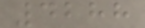4288
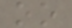oo
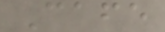Cafe
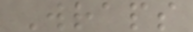Wraps
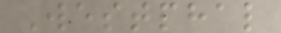Westphal
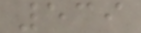539
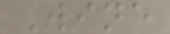Wine
